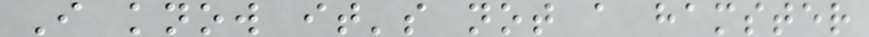I know it's not a hamster
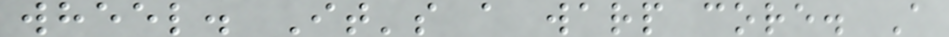wheel. It's a warp core. A
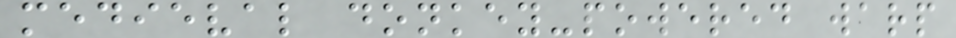medieval donkey-powered warp
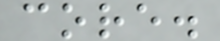core.
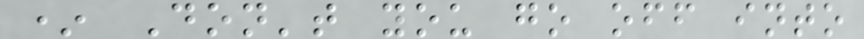* Don't you go off into
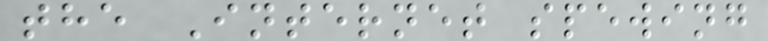the Internet spewing
